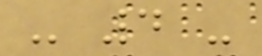- 4 -
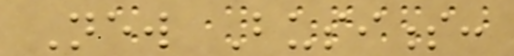New Business:
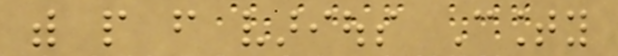with people from various County
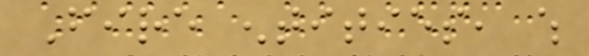Fire entities, which
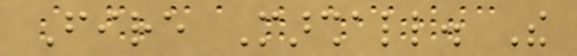Fire Marshall. The
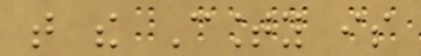that the County is
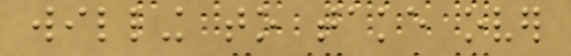willing to take over
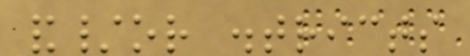and/or districts
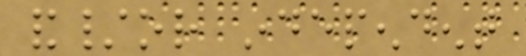and/or independent
